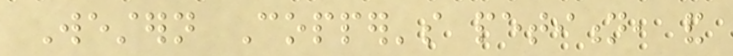Western Copper's petition, and
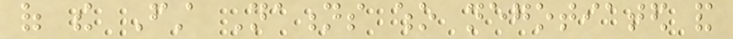of the First Nations who negotiated and
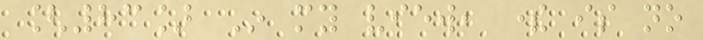[83] In my view, there is no
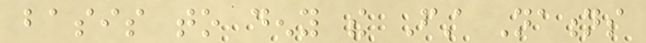basis to deny the First Nations
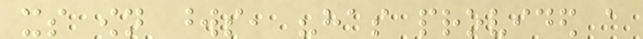its own words, "has provided a
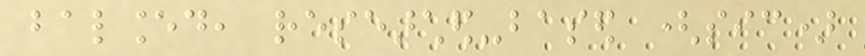balanced, researched-based (sic)
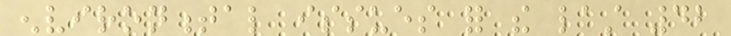environmental issues for the last 42
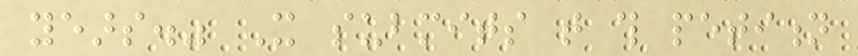years." It submits that this petition
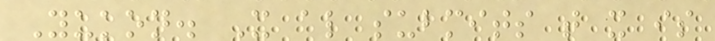Yukon. It also submits that it is
